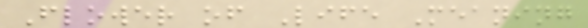Flower of Life Meaning
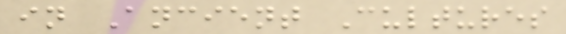in Ancient Cultures
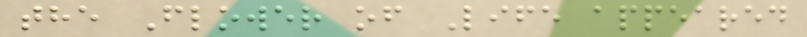the Flower of Life appeared
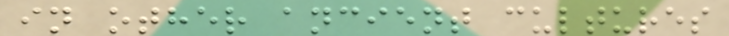in other ancient cultures
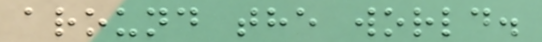around the world.
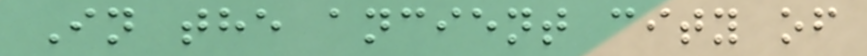In the ancient city of
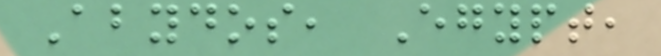Abydos, Egypt,
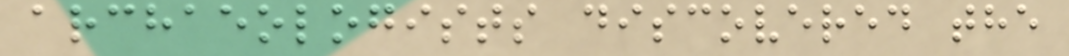archaeologists discovered the
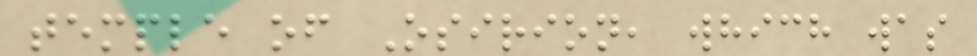temple of Osirion, which was
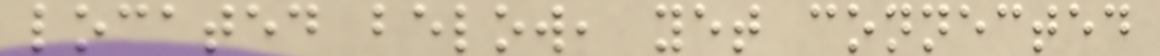located below, yet connected
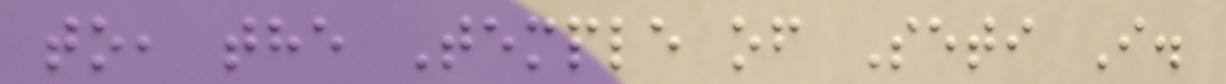to, the Temple of Seti I.
